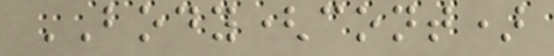BODY(cont)
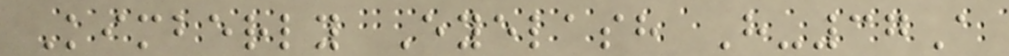Kimberly Eyelash H-37A
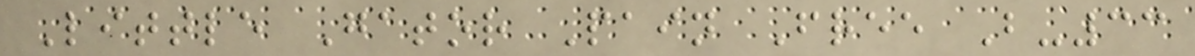Little Gator Pain Free B-33
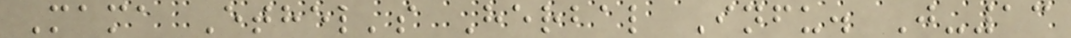Mama Ethel's Herbal Infu. J-13
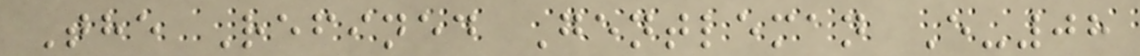The Refined Gentleman E-08
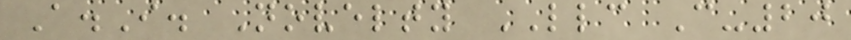A.I. Novelty LLC C-20
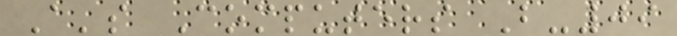A's Computers B-09
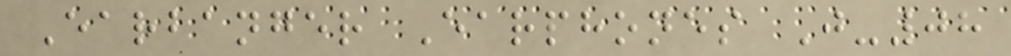Earbanger Earphones J-08
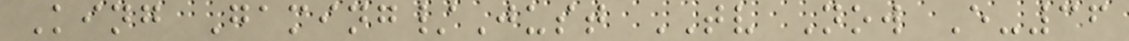King Gaming/Just TV Now E-36
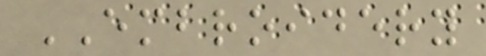EMBROIDERY
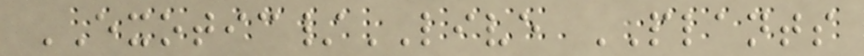EXOTIC/LIVE PLANTS
